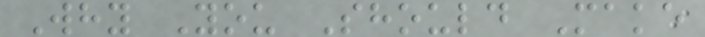Why You Should Make
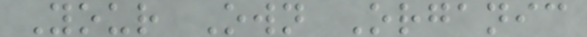Your Own Organic
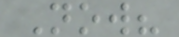Now?
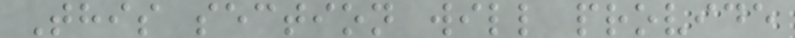This section will provide
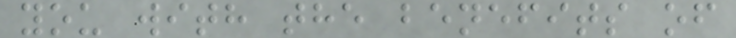you with the benefits of
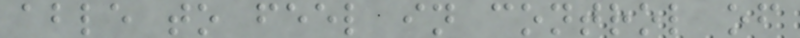able to feel in control of
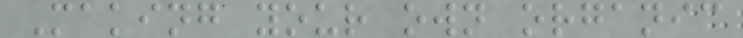Making your own organic
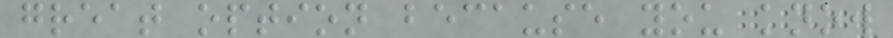great option because you know
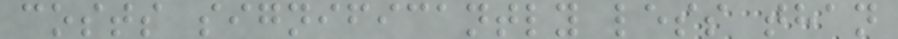costs significantly less than
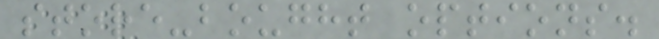store-bought options.
